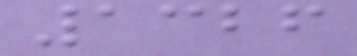1326
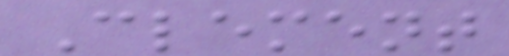Clement
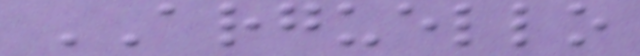ARGUELLO
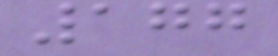177
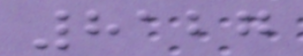8127
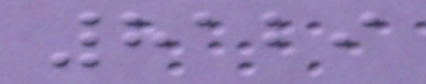8129
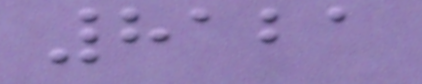8121
